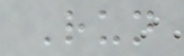Run
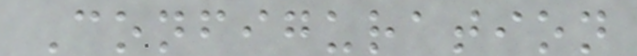Configuration
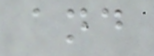and
